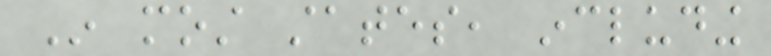In most states, including
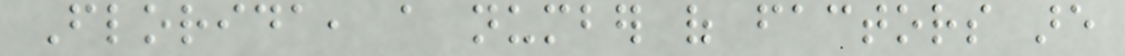Florida, a number of factors are
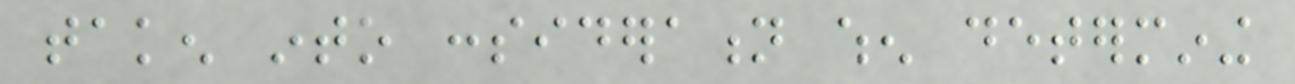taken into consideration when determining
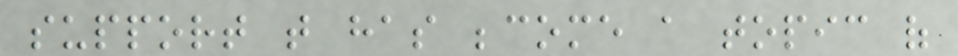support that has become a topic of
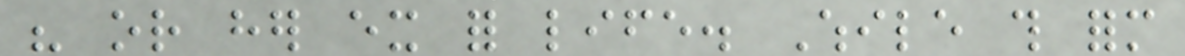his or her ex for life. While this form
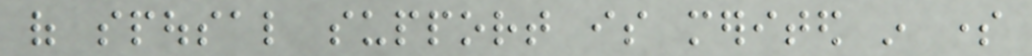of spousal support is merited in some
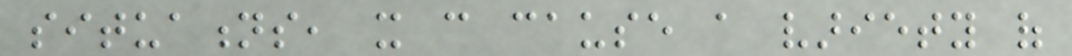situations, it can cause a variety of
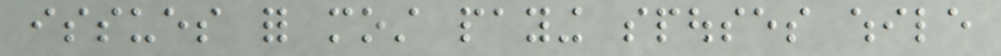issues for most paying spouses while
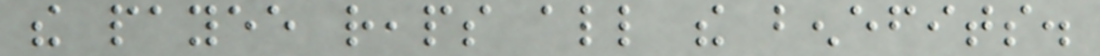the payee reaps all the benefits.
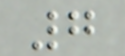7
